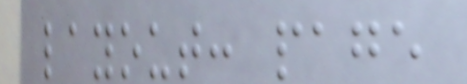layout: page
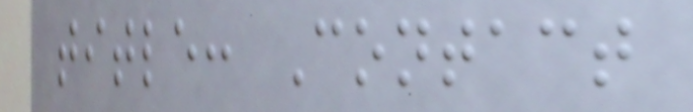title: Contact
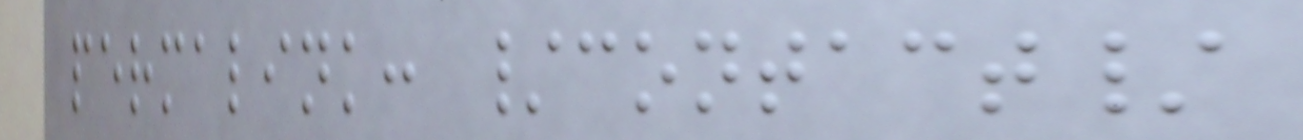permalink: /contact/
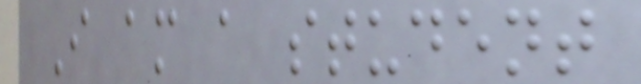I am a student
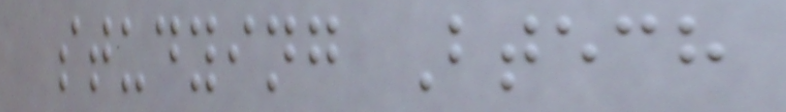studying Btech
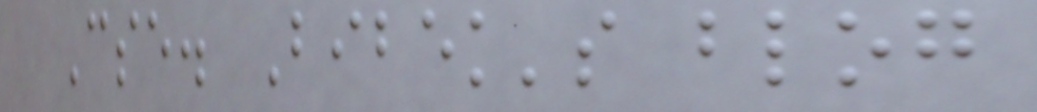Cse. Bibek's blog
